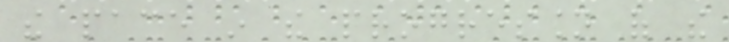the pace in the progression of the
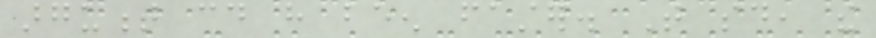argument could have been faster. That said, the
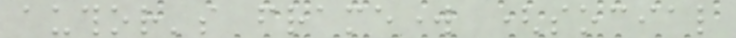author's framework (social
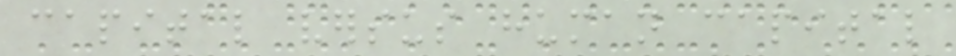capital versus human capital
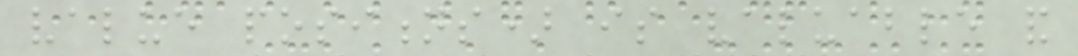value positions) is valuable and
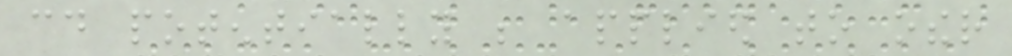could potentially be applied to other
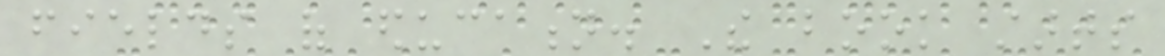fields of education. The book starts
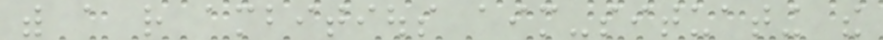with a rather ambitious aim-situating the
